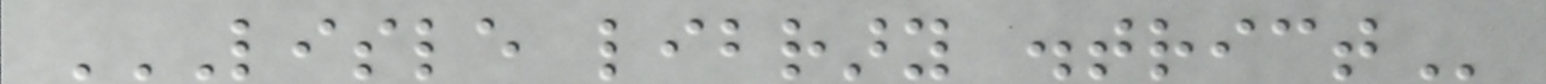LISLE LIBRARY DISTRICT
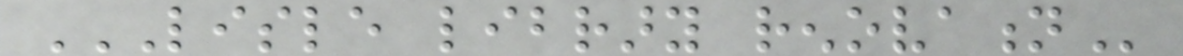LISLE LIBRARY RENOVATION
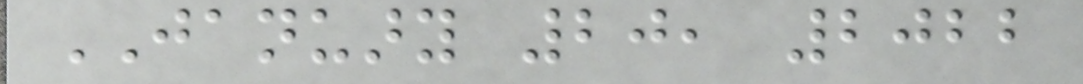JANUARY 20, 2022
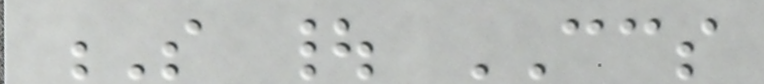S | CCS
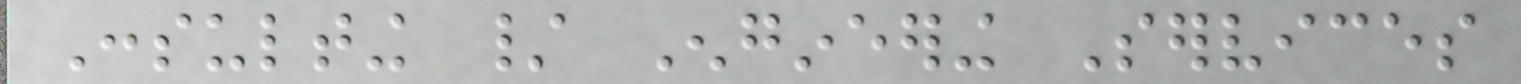Consulting / Engineering Services
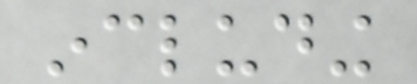including
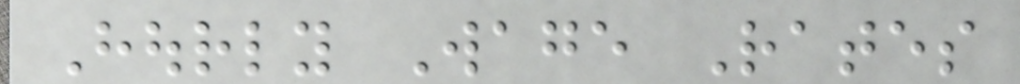Hourly Wage Rates
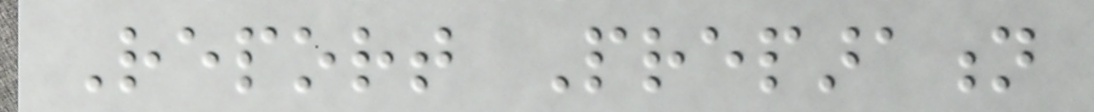Report Preparation
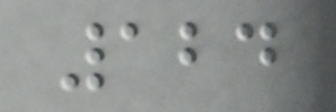124
